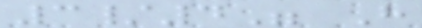3/4" H
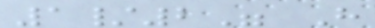1/2" H
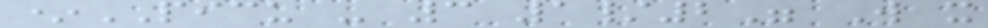*PICU - 3 1/2" W x
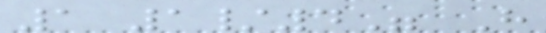1 1/4" H
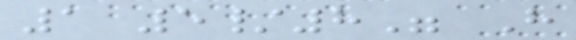1 5/8" H
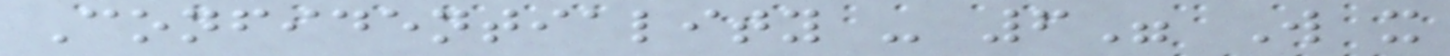Confidentiality - 6" W x
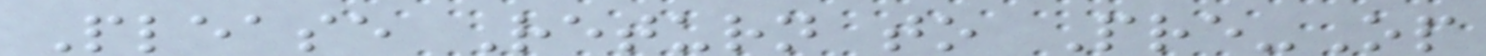Please Return to Pre-Op
